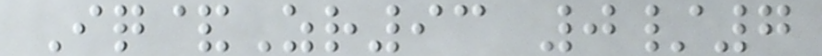Iq&Zr93 0/7
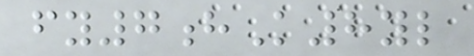fy7hK8yl
